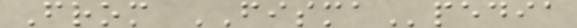From FISMApedia
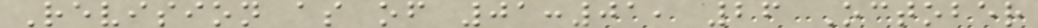Revision as of 01:01, 26 October
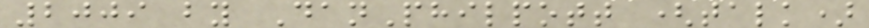2009 by DanPhilpott (talk)
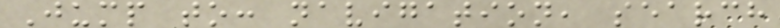Jump to: navigation, search
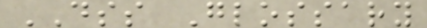DSS Glossary
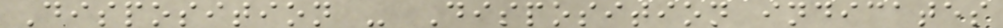Disposition - Disposition indicates
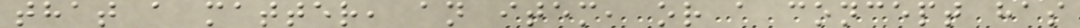that a matter, an item, or a concept has
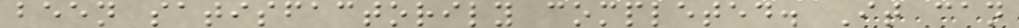been satisfactorily completed. It can
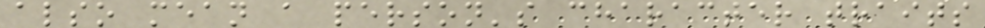also mean a person's character traits
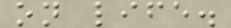on life.
